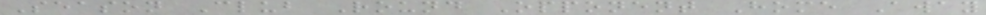Season Club Round Opponent Home Away
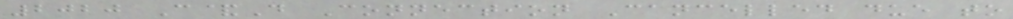2020 C&D Connection Cancelled due to
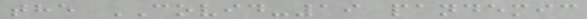the COVID-19 pandemic
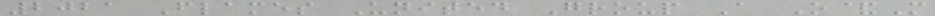2021 Flames United Group A O&M
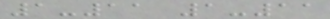1-11 1-11
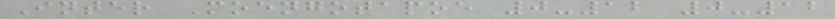Inter Moengotapoe 0-12 0-12
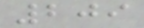209
